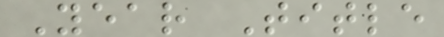Year Title
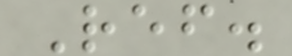Ref.
